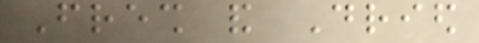Fresh and Dried
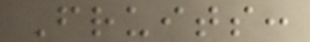Fruits:
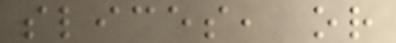slices, or
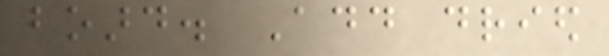board. Add dried
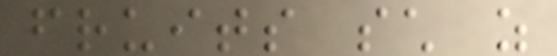fruits such as
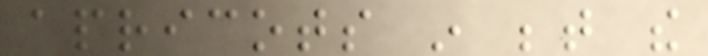apricots in between the
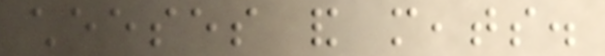cheeses and meats.
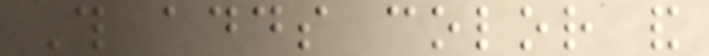This adds color and
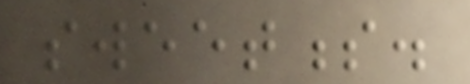sweetness.
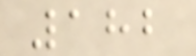182
